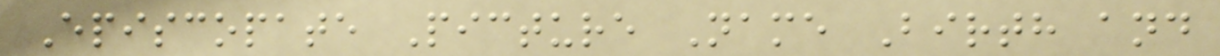Episcopate Picture Name Birth and
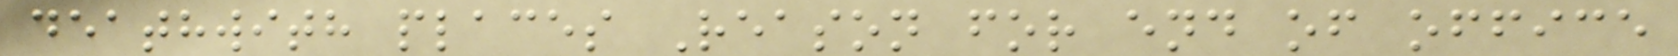deathwith places Reason for end of office
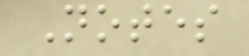Notes
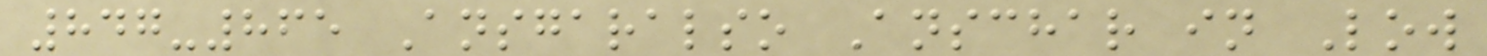847-865 Ansgaralso Anschar in Low
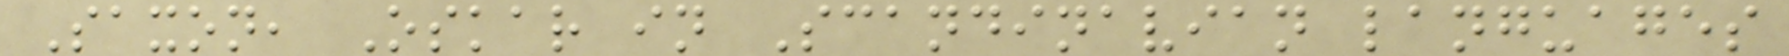Saxon, Oskar in Scandinavian languages
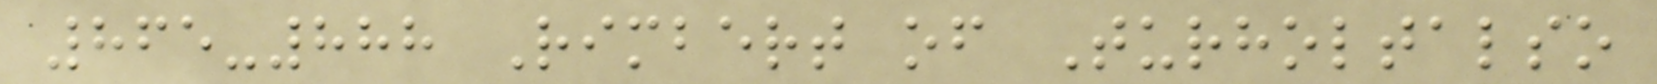865-888 Rimbert of Turholtalso
